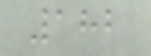182
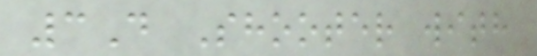3D Shooter with
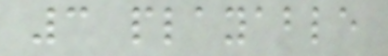3 playable
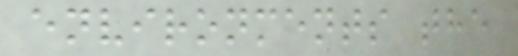environments the
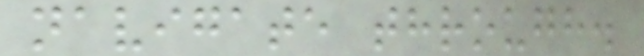navigate through.
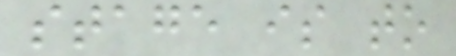stage is to
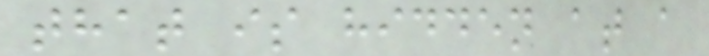that is hidden at a
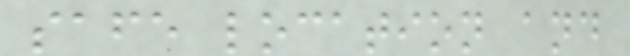safe location and
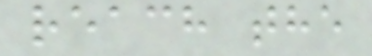reach the
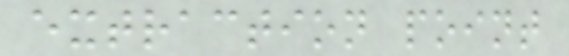extraction point
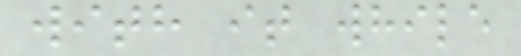with it while
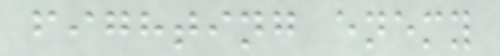fighting enemy
